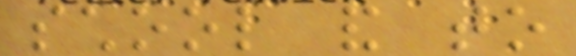school and to
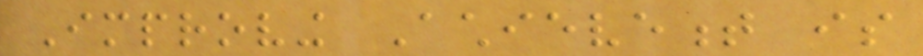Improving Achievement is
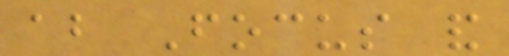about Focus and
